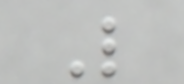L
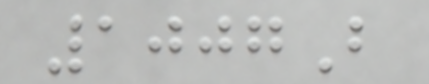1007B
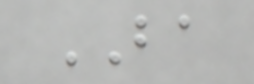BA
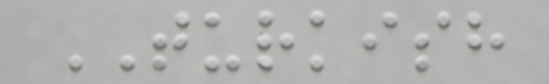TURKISH
